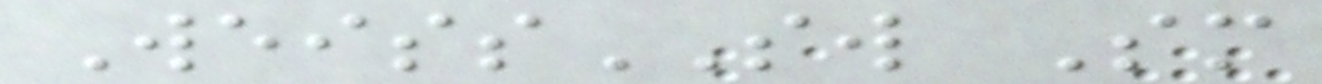WeissSW Sm
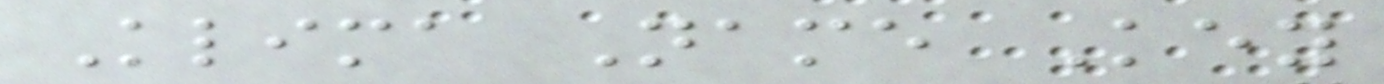Klima Name Key
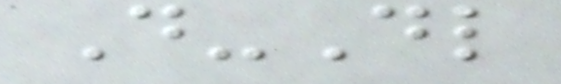D-Dl
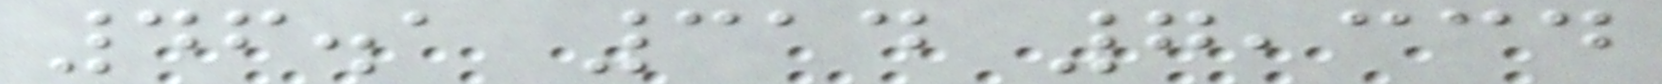46.1 314 7,334
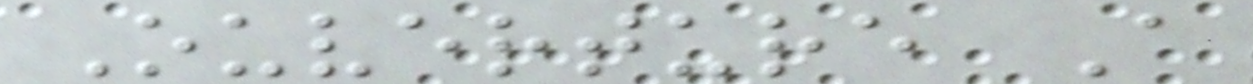Ouverture A
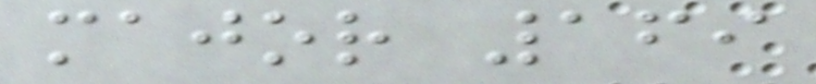major 169
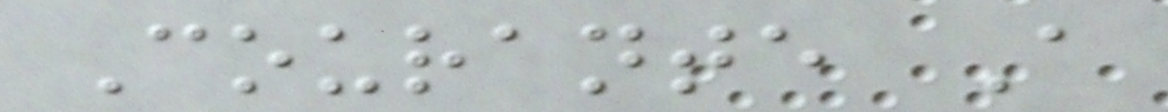Courante A
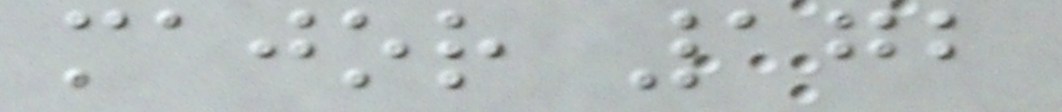major 172
